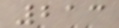213
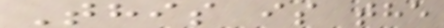This is the
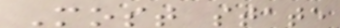Most state
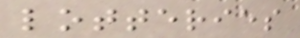lotteries
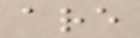are
